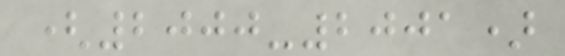(2000-2001)
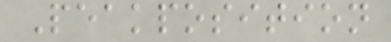Peakposition
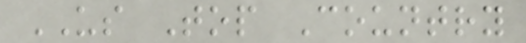US Top Country
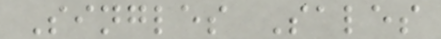Singles Sales
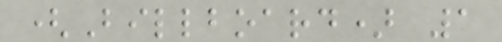(Billboard) 1
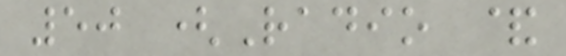50 (Radio &
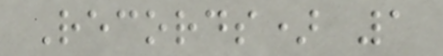Records) 1
